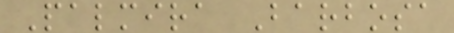Palmira Barbosa
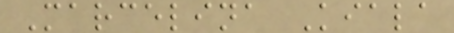Marcelina Kiala
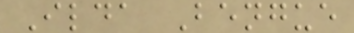Ilda Bengue
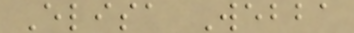Elisa Webba
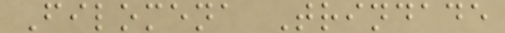Filomena Trindade
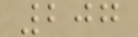207
